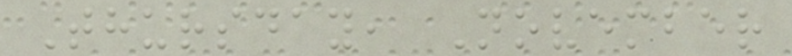Thursday, November
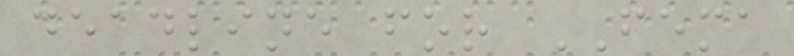deadline for FEMA
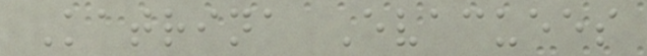Katrina Evacuees
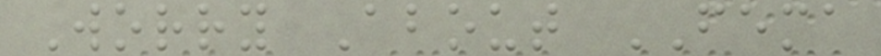Worry About FEMA
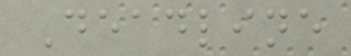Deadline
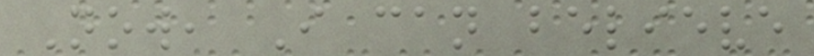Now, I can believe
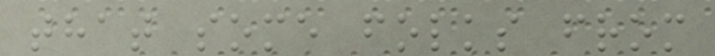that some folks from
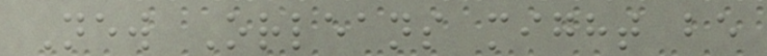New Orleans might be
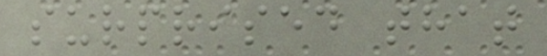surprised that
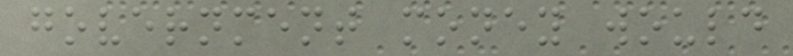government money would
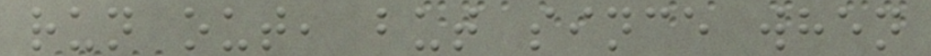run out, but since when
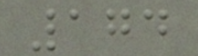174
